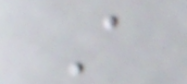A
